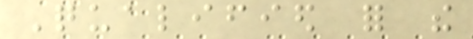Qualified for the
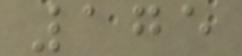175
